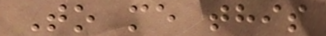To me this
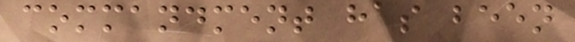commandment has been
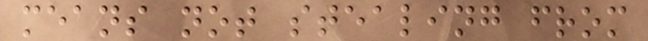means not stealing from
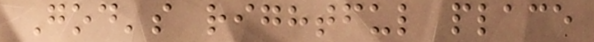God's rightful place
